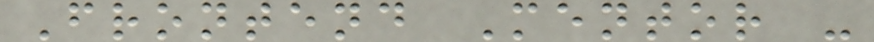Frontend Mentor -
